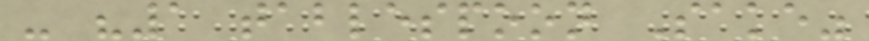- "1 tablespoon Sake"
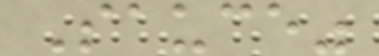Sauce"
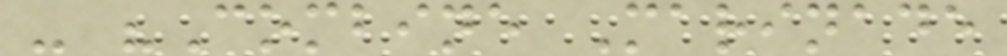- "Combine Marinade
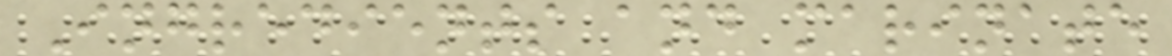Ingredients and marinate
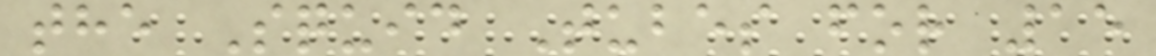the Squid Tubes for 15
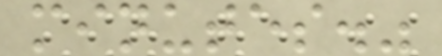minutes."
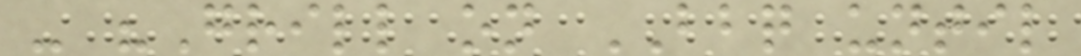- "Grill on BBQ until
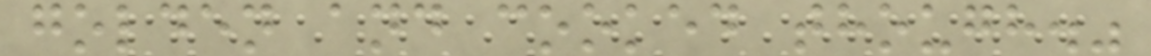golden and cooked though."
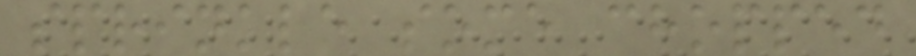sprinkle some chopped
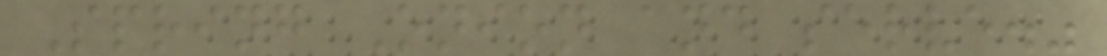Spring Onion and serve."
